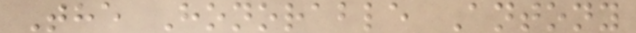The Honorable Antony
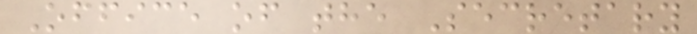Office of the Secretary
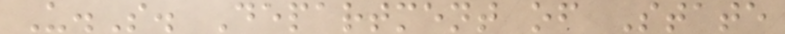U.S. Department of State
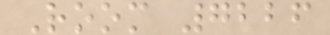Room 7226
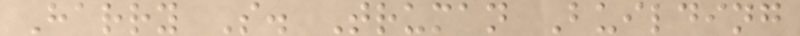Harry S. Truman Building
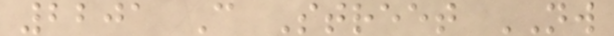2201 C Street NW
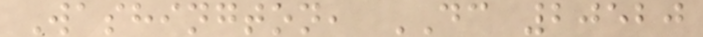Washington, DC 20520
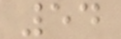54
